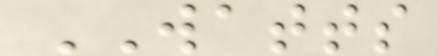WATTS
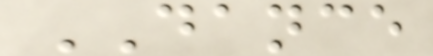DANCE
